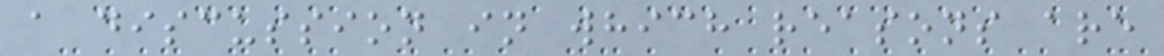a discussion in which reasons are
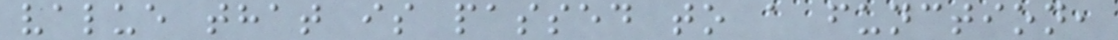value that is passed to a function,
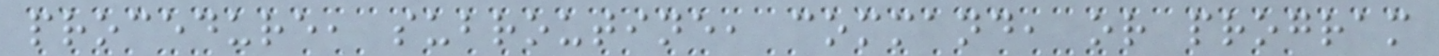procedure, subroutine, command, or program
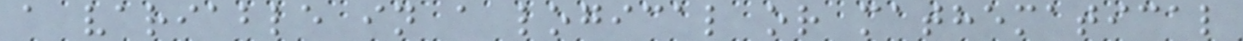a variable in a logical or mathematical
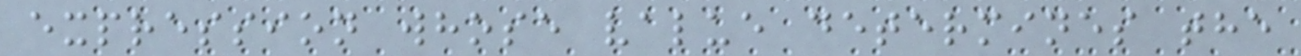expression whose value determines the
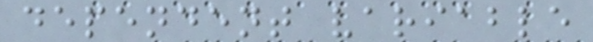dependent variable
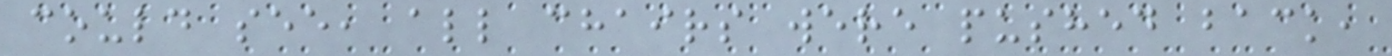could see, all chairs were pushed back,
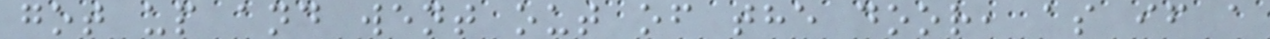got up and went out of the door, as if a
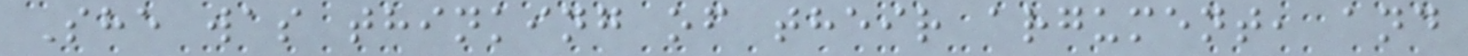She was thinking of their argument, and
